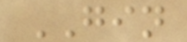GIN
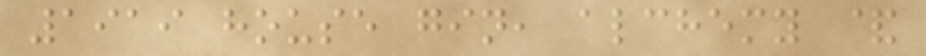1919 house gin, alchemy &
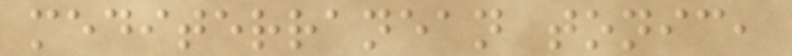mediterranean tonic,
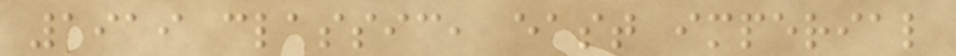1919 classic, east imperial
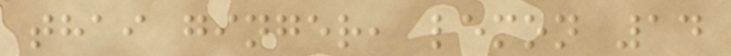thai ginger, lemon 14
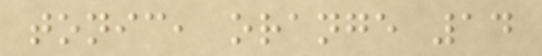tonic, orange 14
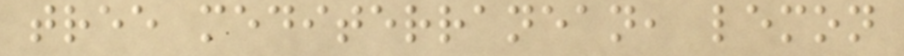tree mediterranean, lemon
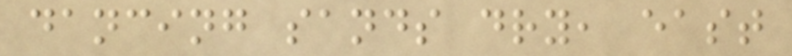dancing sands dry, east
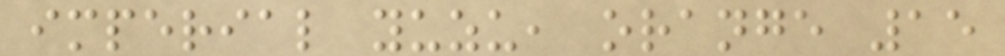imperial yuzu, orange 15
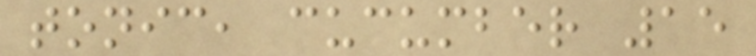tonic, cucumber 15
